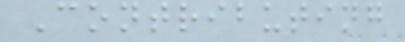Contributing
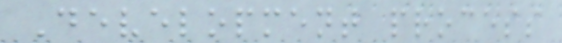Development process
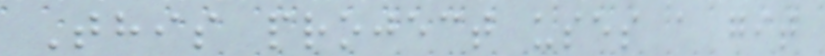This project uses a git
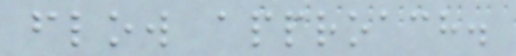flow approach.
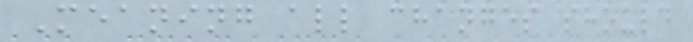Meaning all changes should
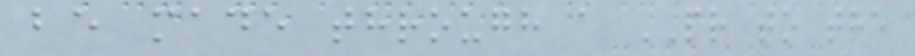be made through a PR to the
